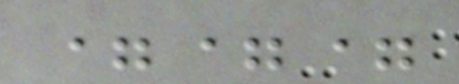===
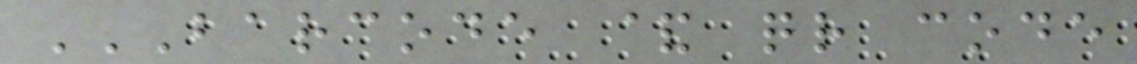BARCODE & QR CODE
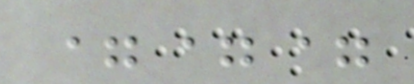===
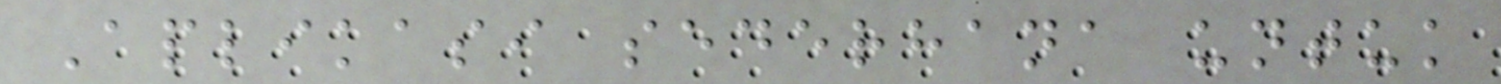Aplikasi sederhana untuk
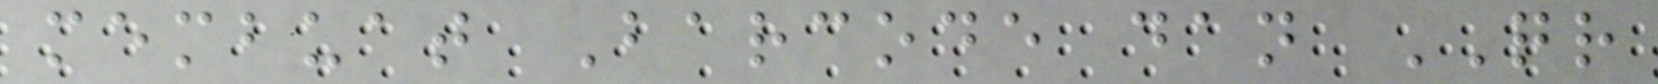membuat Barcode dan QR
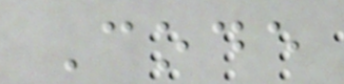Code
